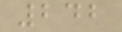242
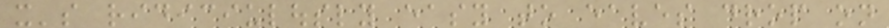it's ridiciulously easy to eaves drop on
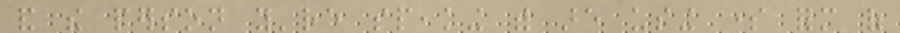and the person you're speaking with are using some form of
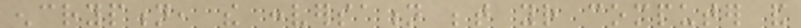encryption, the conversation between your computer and
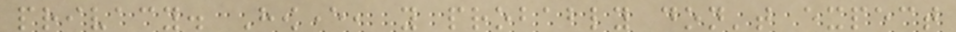privacy. However, you probably don't expect
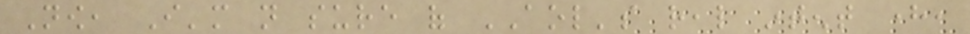Now, I'm not sure of AOL's real intent here,
